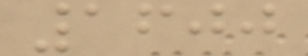1600
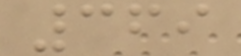369
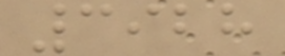3928
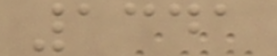1341
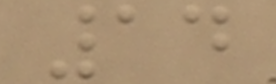14
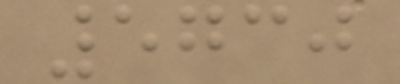5730
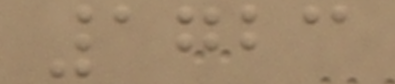1723
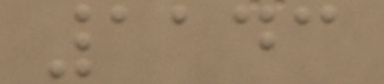1143
